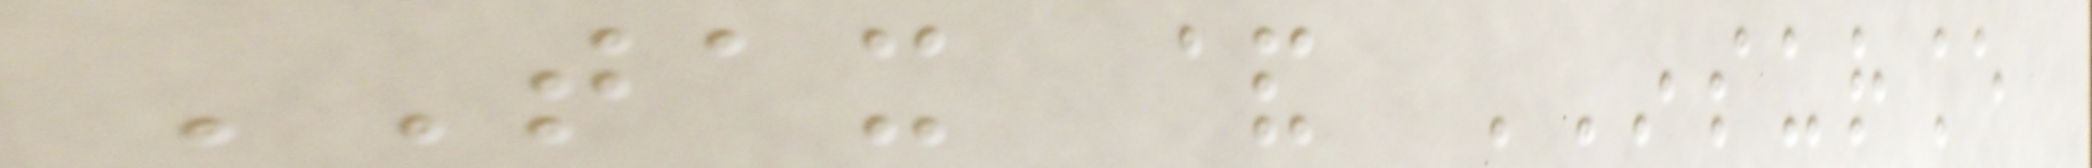TAX & INSURANCE
